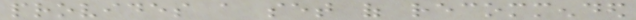provides a set of recommended
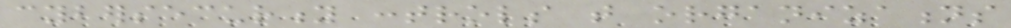cybersecurity controls that organizations
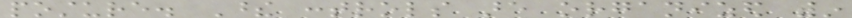posture. These controls are organized within
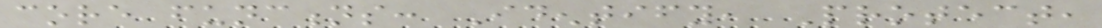core functions: Identify, Protect,
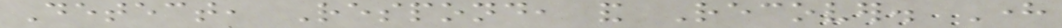Detect, Respond, and Recover. Here
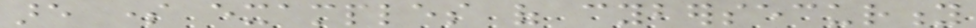are some examples of cybersecurity
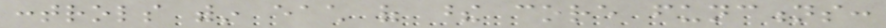controls within each of these core functions:
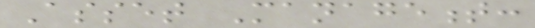Asset Management:
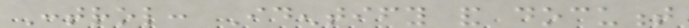Control: Identify and document
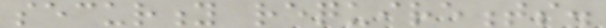security requirements.
